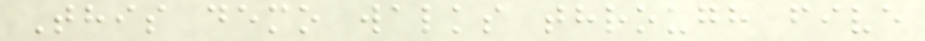This demo walks through five
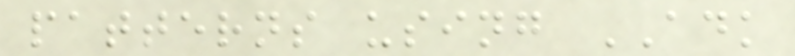patterns using ADK
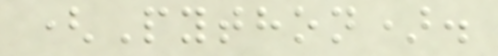(Python).
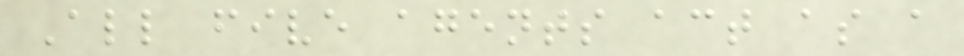All five agents act as a
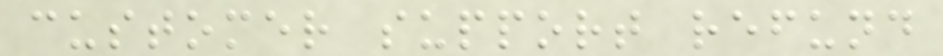customer support refund
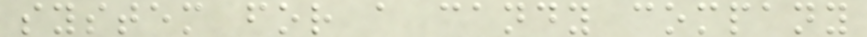system for a candy company
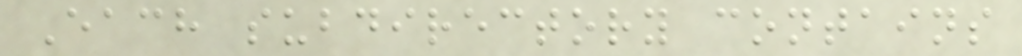Each subdirectory contains
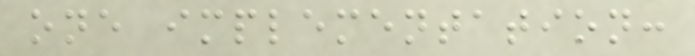one implementation:
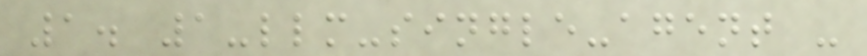1. 1-llm-single-agent -
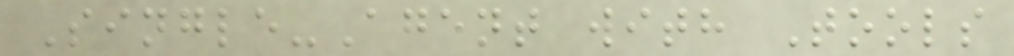Single-Agent with Tools
